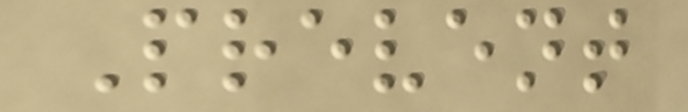Prevent
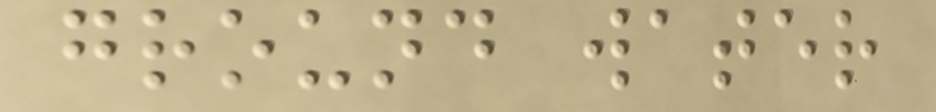ground water
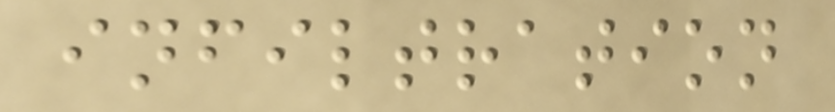infiltration
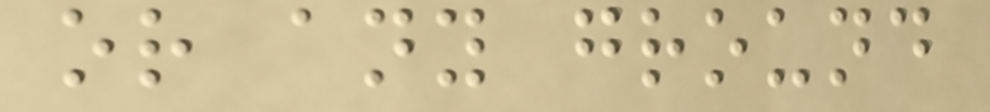or any ground
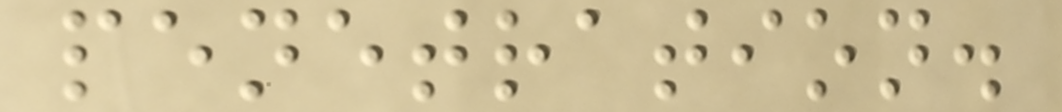penetration.
